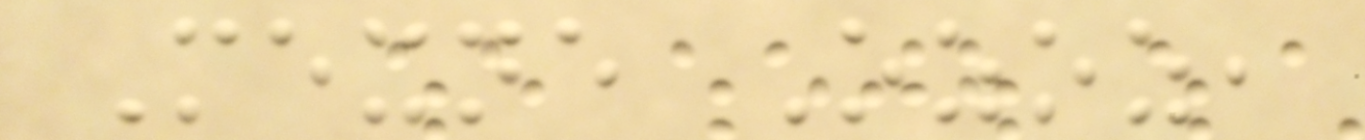Mexne Ozoz,
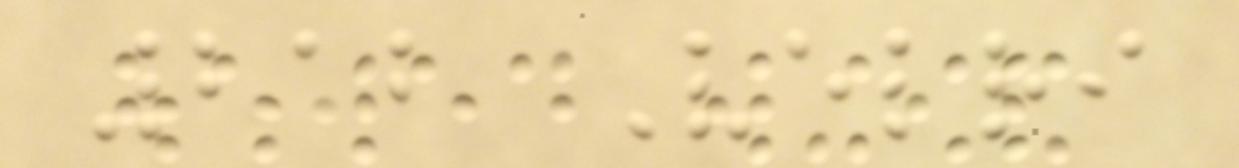212 Velri
